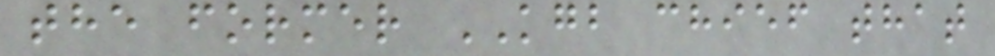the former KGB chief that
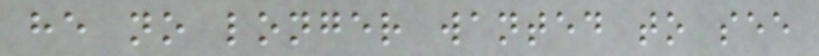he no longer wanted to see
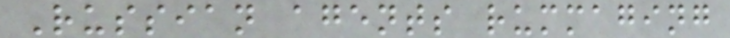Russian agents rummaging
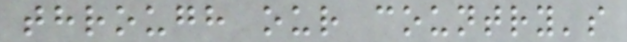through our country's
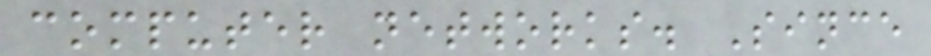computer networks. Since
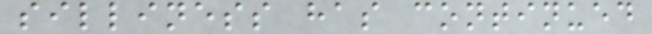silliness has continued
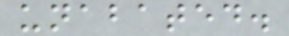unabated.
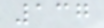137
